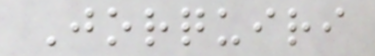Jorquiri
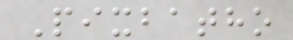Pixbatho
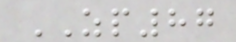ZP87
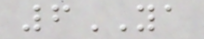6YA
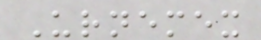Urnemex
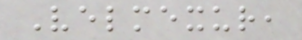Velmexur,
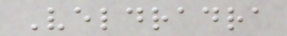Veldradra
